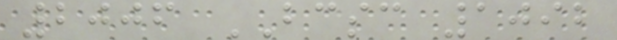2006 BCSC 1092
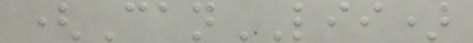(CanLII)
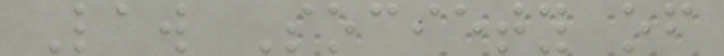Law Society of
